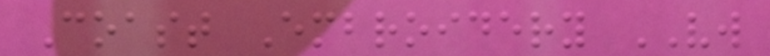Coast Embroidery VW
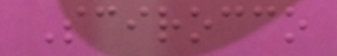Scirocco
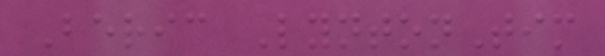Beric LyntonTim
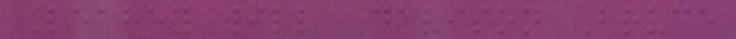LeaheyWill Davison Bruce
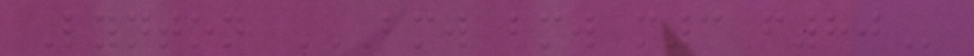Lynton BMW BMW M3 F80
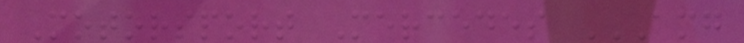Motorsport Mercedes AMG
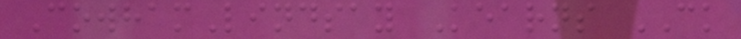CowhamLindsay Kearns CK
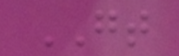GT
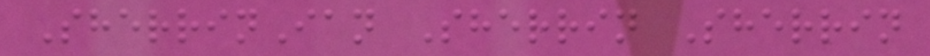SherrinIan Sherrin Sherrin
